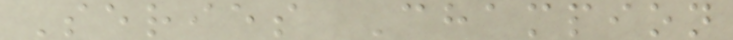Series Champion
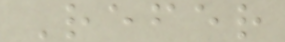Refer
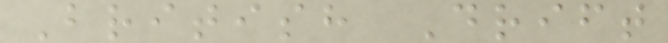British Drift
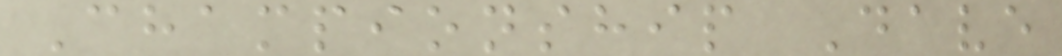Championship Dave
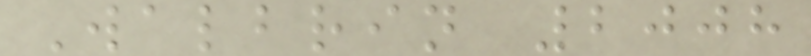Walbrin 2008
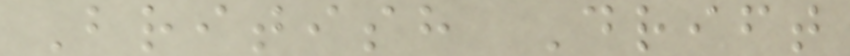British Drift
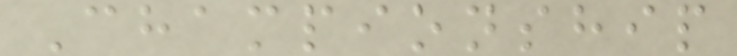Championship
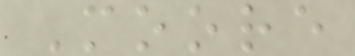Moore
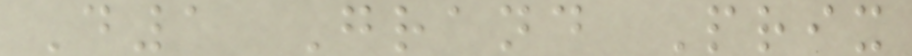D1 Grand Prix
